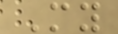My
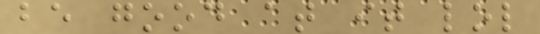be good at it lol
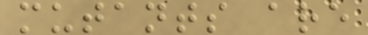mutants are
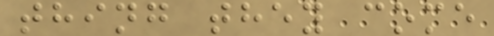thing they come
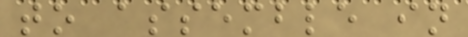to assemble in
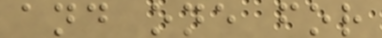and one for
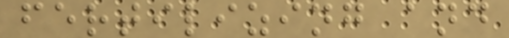fertilizing and
